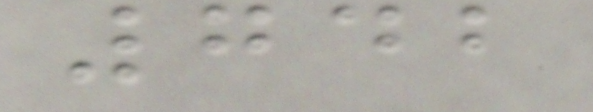742
